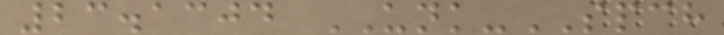23.1304 UNK-SPCH
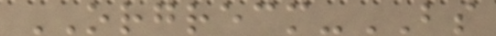ORGRECM-BS
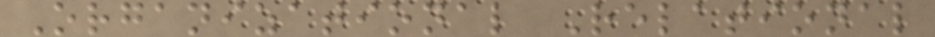Organizational Relational
